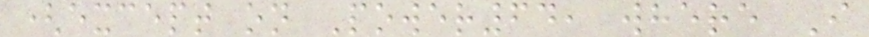(except on Power64, where I
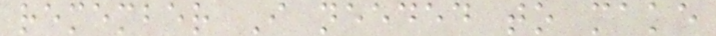remember I needed to make
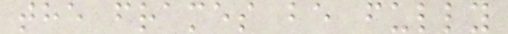the frames be fully
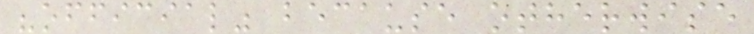"official" because otherwise
